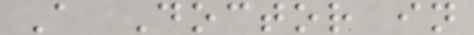A Doctor in
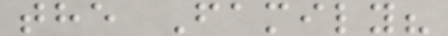the Family?
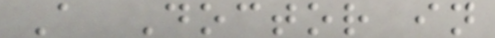A Doctor in
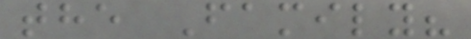the Family?
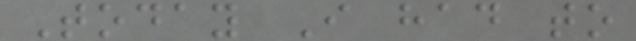Today I had to
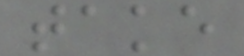take
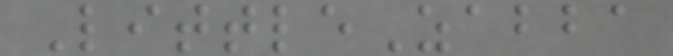LittleZabba
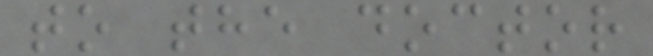to the doctor
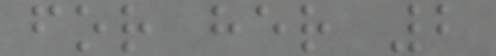for her 2
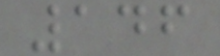146
